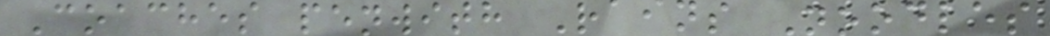Coaches penwith Rains Noodles
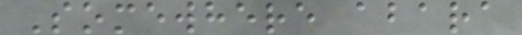Somewhere abara
